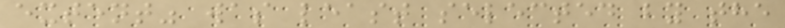extent" was least selected by the
